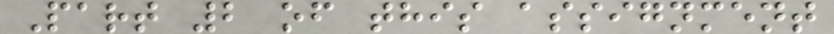Part 2 of this assignment
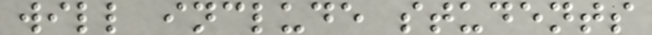will include students
